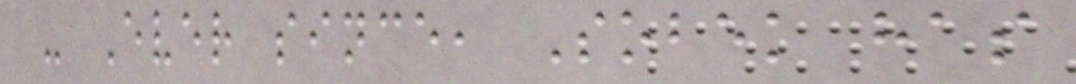- Ever since, Sobek has
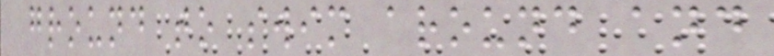ground to swim around and
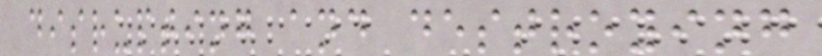disrupting and destroying
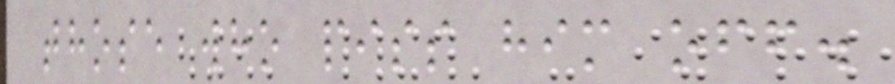those who piss him off.
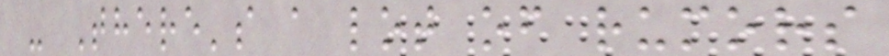- There's a lot of rumors
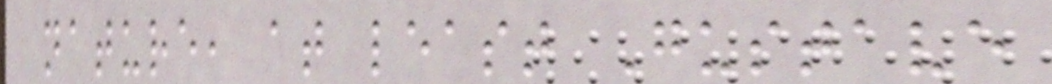nature, at least Gustave
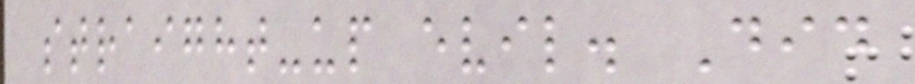straight-up evil. Did
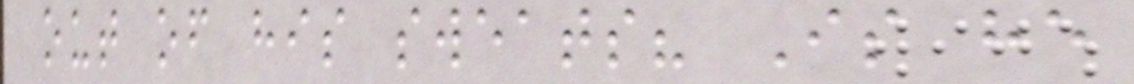out of his sweats? Is he
